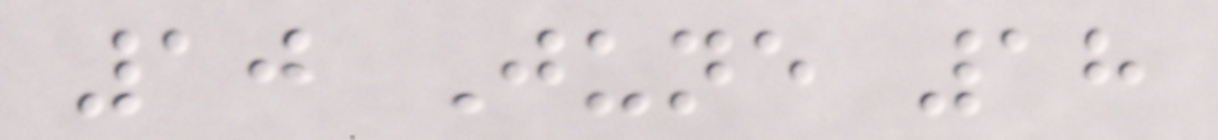10 June 18
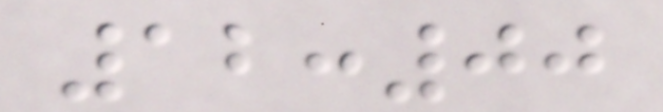12:00
